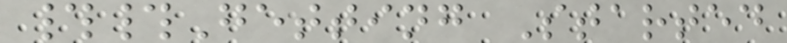##Getting Started
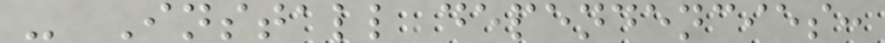- Install dependencies:
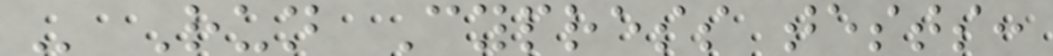- Run Cypress tests:
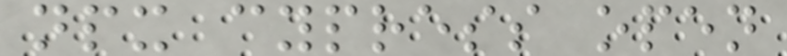npx cypress open
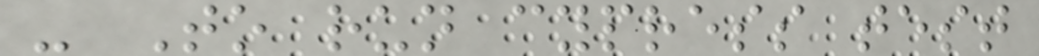- To run cypress test
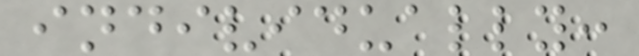individually:
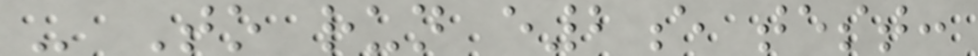- To run e2e test:
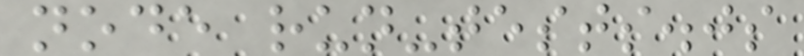node run-tests.js
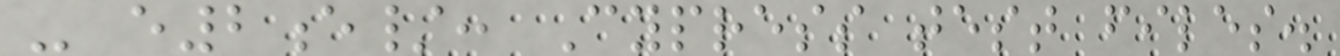- e2e/: Cypress test files.
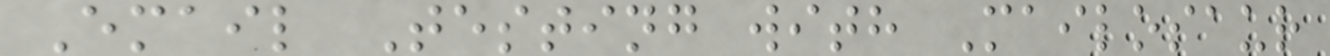Email Testing with Mailosaur
